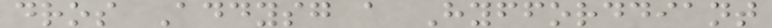dros Addysg a Hyfforddiant
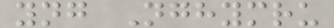yng Nghymru
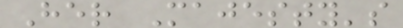Her Majesty's
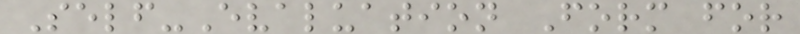Self-Evaluation Form for
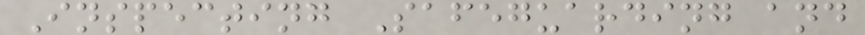Inspecting Safeguarding and
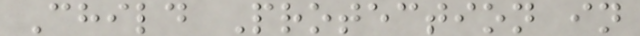Child Protection in
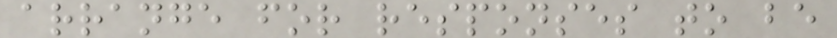arrange for responses to be
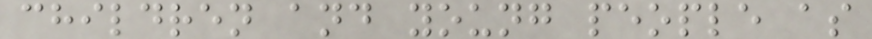children and young people as
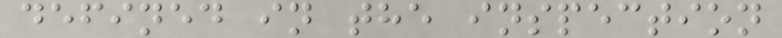defined in the inspection
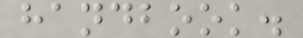handbook.
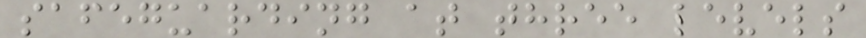safeguarding at three levels
